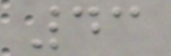43
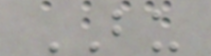BU
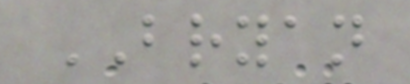BRYAN
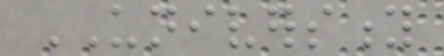UNIVERSITY
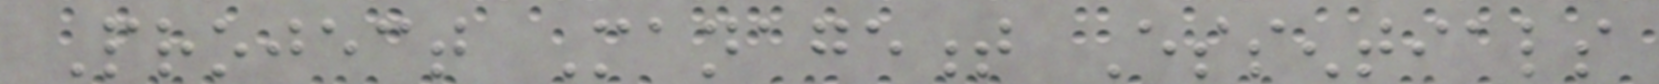Project Management Essentials
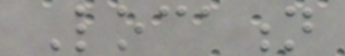Location
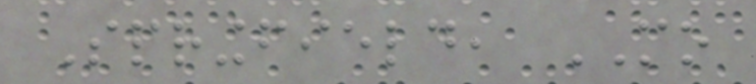Springfield, MO
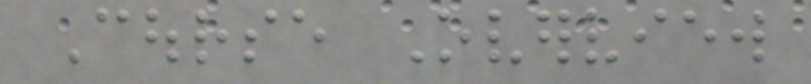Course Overview
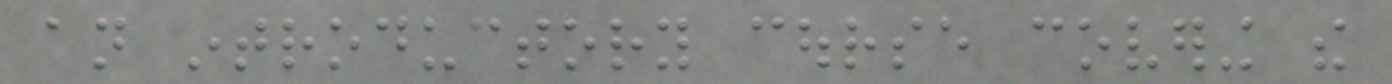an introductory course covering the
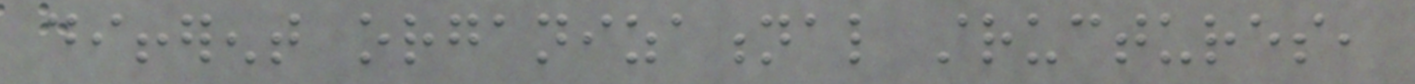different organizational structures,
